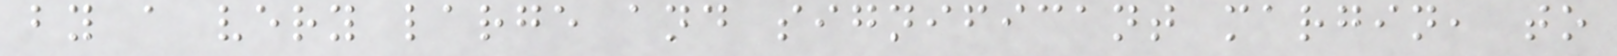by a very large and significant margin, to
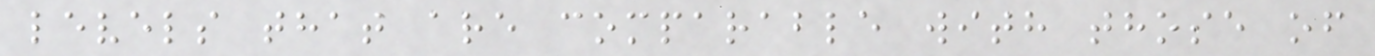levels that are comparable with those of
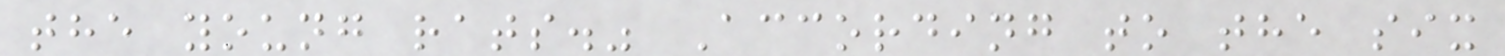the young rats." According to the six
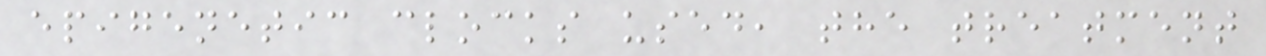epigenetic clocks used, the treatment
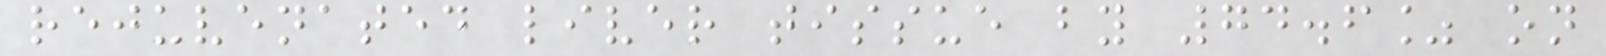rejuvenated liver tissue by 74.6% on
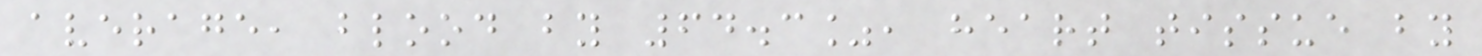average, blood by 64.3%, heart tissue by
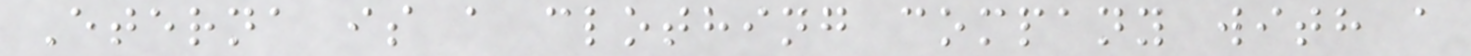Eterna is a clothing company with a
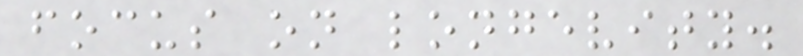focus on longevity.
